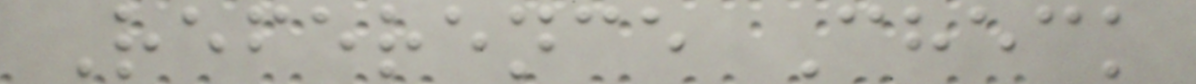Reference Check
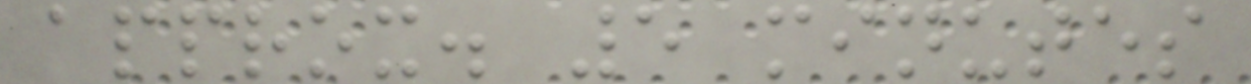approx. 5 minutes
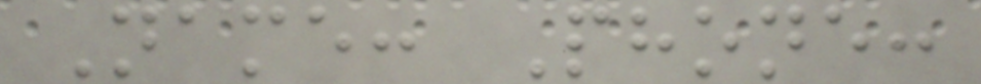Name: Phone:
